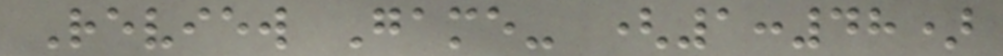Review Game- (1:48)
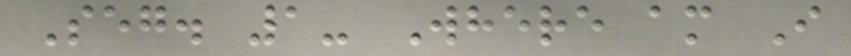Seg. 1- Where am I
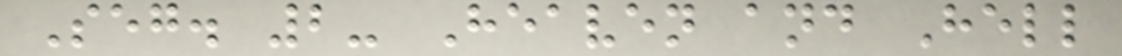Seg. 2- Heaven and Hell
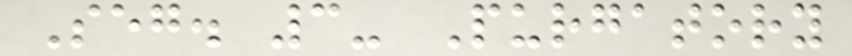Seg. 3- Purgatory
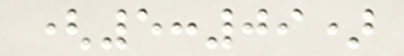(5:09)
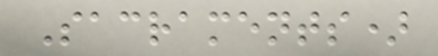Sacraments)
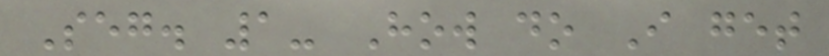Seg. 1- How do I get
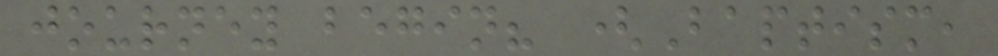journey begin? (Baptism,
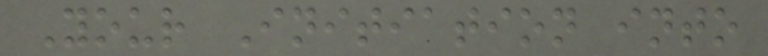Your Initiation into
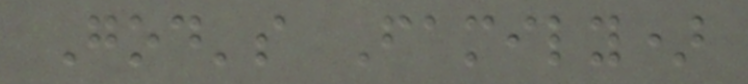God's Family)
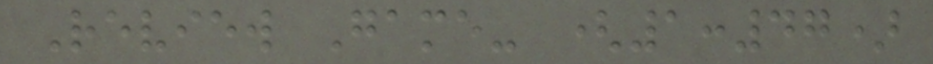Review Game- (1:47)
